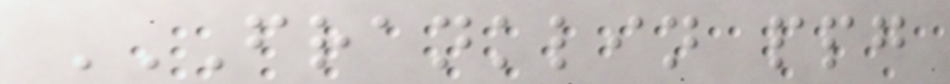FRANKLIN PPG
